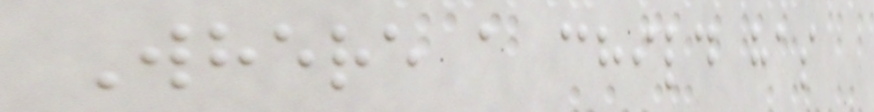Where a child has
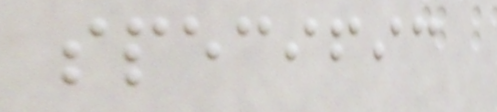specific
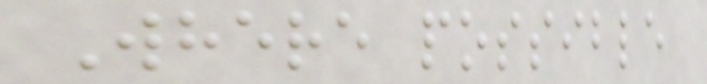Where possible
